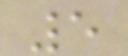5
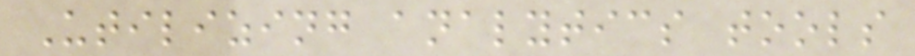Utilizing analytics tools
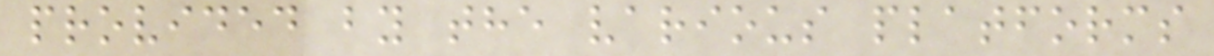provided by the various platforms
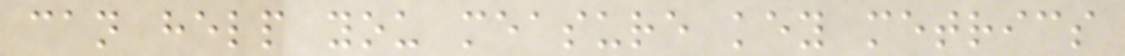can help you measure key metrics
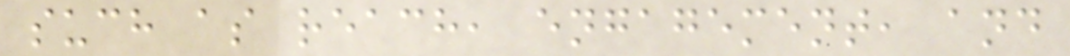such as reach, engagement, and
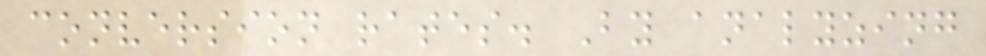conversion rates. By analyzing
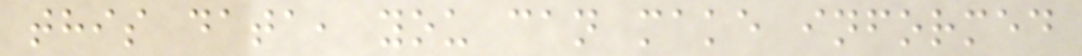this data, you can make informed
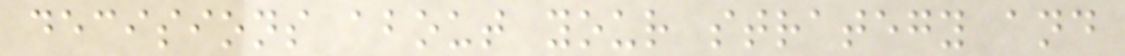decisions about your strategy and
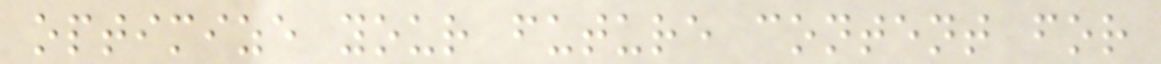optimize your future content for
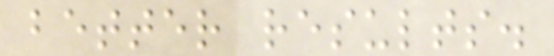better results.
